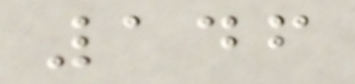146
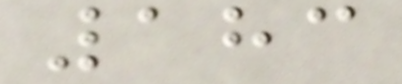183
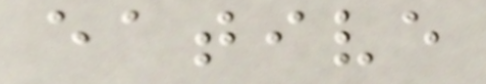eative
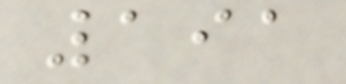191
